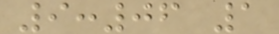9:06 1
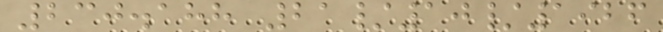230.188 21/10/1926
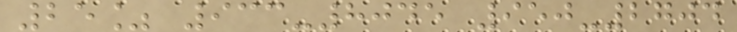25% 933-8045 950-2704
